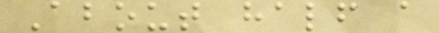About half a
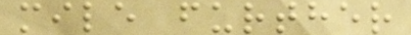mile further
